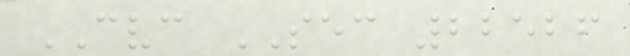CVC SEC 22526
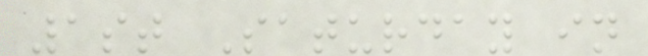1st Saturday in
